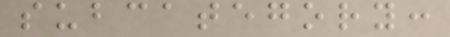subcategory:
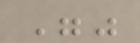""
